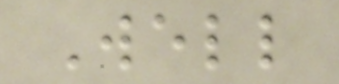Well
